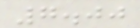7.00
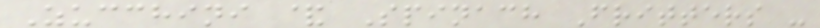Zucchini & Spinach Fritters -
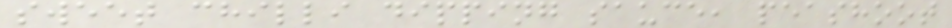sweet chilli dipping sauce, peashoot
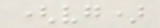(vg)
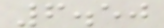6.50
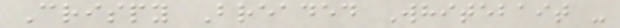Crispy Breaded Whitebait -
